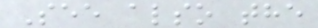See also the
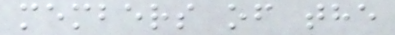members of the
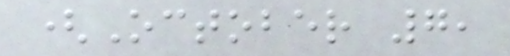(October 7,
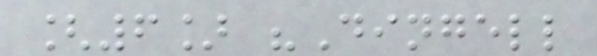[6] "Dingell
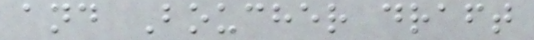and Boucher draft
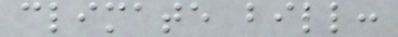climate bill:
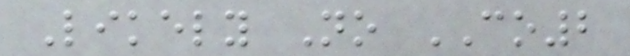Likely No CO2
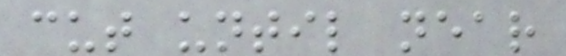cut until near
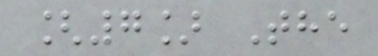[7] The
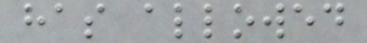has allowed
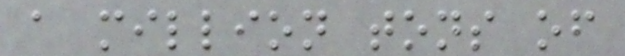a million tons of
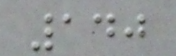140
